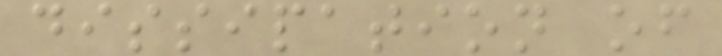dissipation of
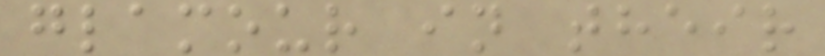glamour in their
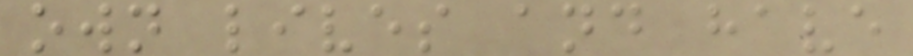own lives and have
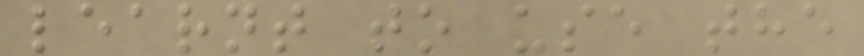learnt to use the
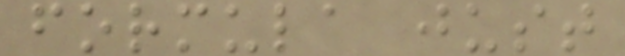formula just
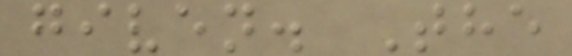given. The
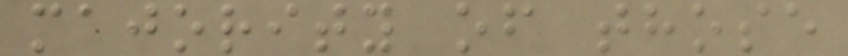majority of those
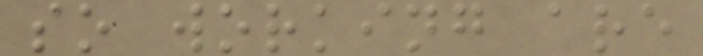so working are
